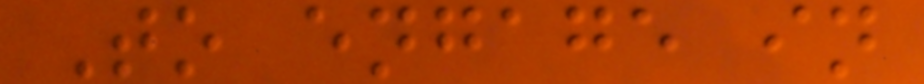To engage in
